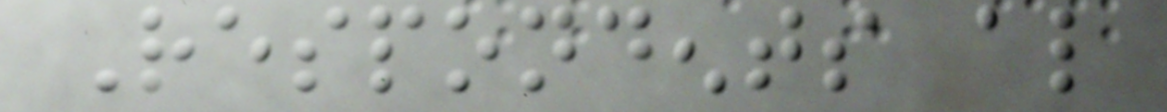Respondents also
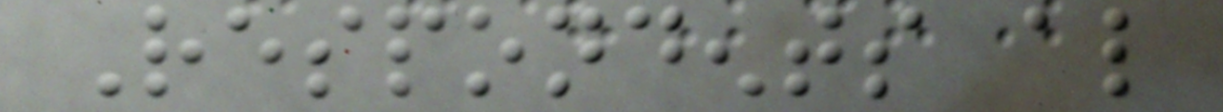Respondents also
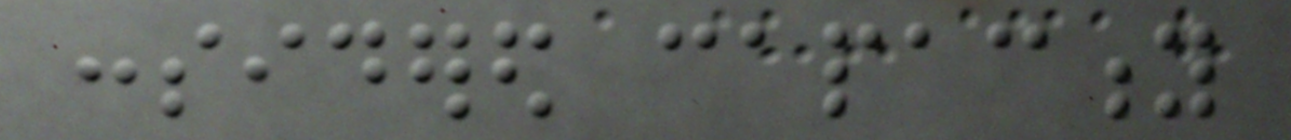considered capacity
